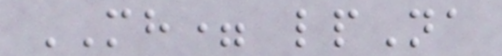MH= lpNa
